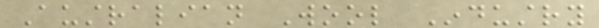Australian Wool Industry
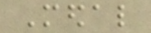Medal
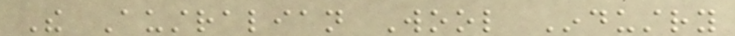The Australian Wool Industry
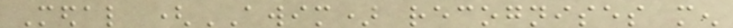Medal (AWIM) recognises men
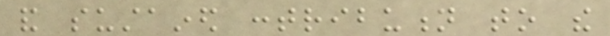and sustained contribution to the
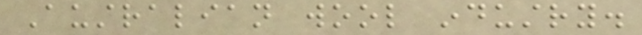Australian wool industry.
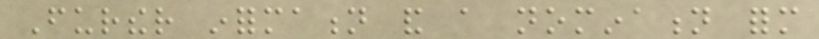Further information and a nomination form
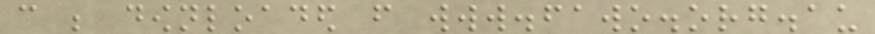can be downloaded from www.fawo.org.au
